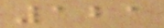121
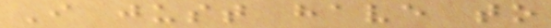I just have to
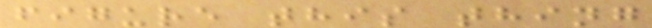figure this thing
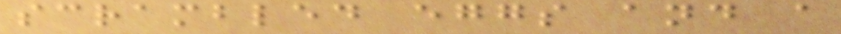scrambled eggs and a
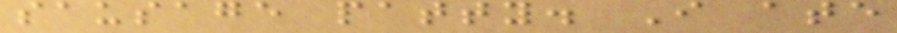sausage patty. I ate
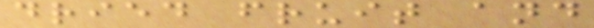dried fruit and
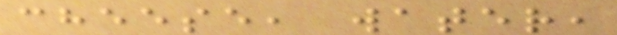cheese, water,
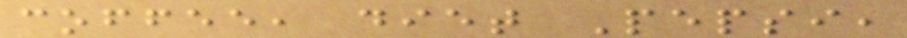coffee, diet Pepsi,
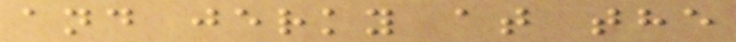and jerky at the
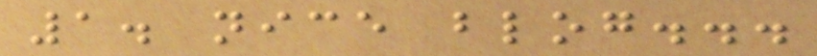1. nice blog...
